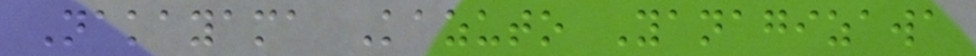Nakayama Kazuto Yanagizawa
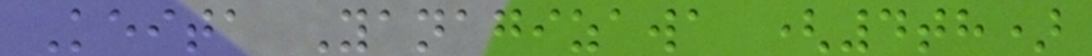Keita Yanagizawa (4th)
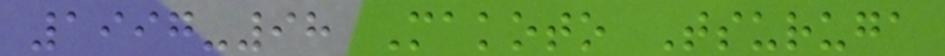1997-98 Makoto Tsuruga
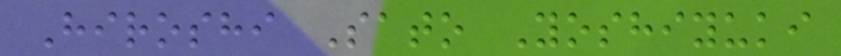Hiroshi Sato Yoshiyuki
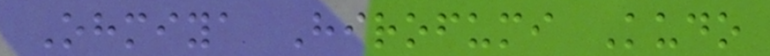Ohmiya Hirofumi Kudo
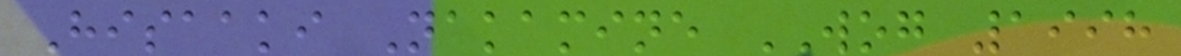Hisaaki Nakamine WOG 1998
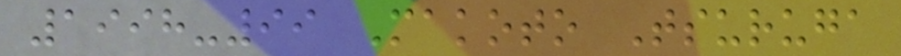1998-99 Makoto Tsuruga
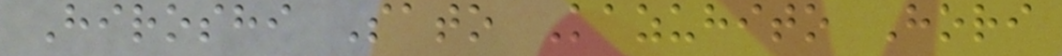Hiroshi Sato Kazuhito Hori
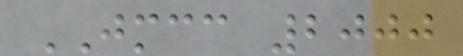JMCC 2000
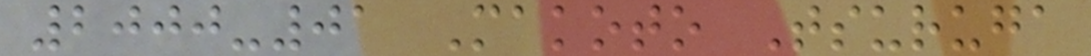2000-01 Makoto Tsuruga
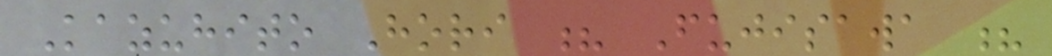Kazuhito Hori ? Fujisawa ?
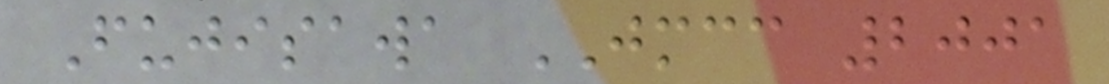Fujisawa JMCC 2001
